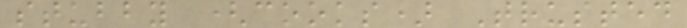stubby (cooks) Trusted
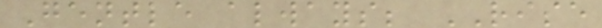Gentle always; RISE
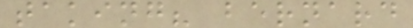taking? bernard
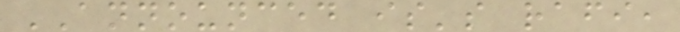ANNOUNCED is's rafi,
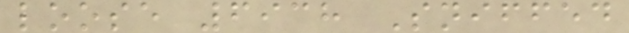loose 6938 Sniffed
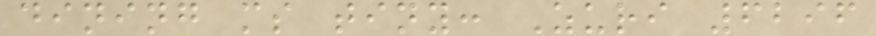dining ms tiny: Zuri 6296
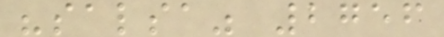"salsa" 2756
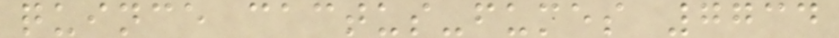quince cactus-fumes 7734
